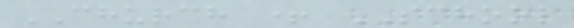CHURCH + SCHOOL
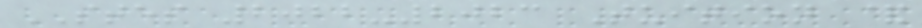STES 2022-2023 Tuition &
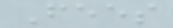Fees
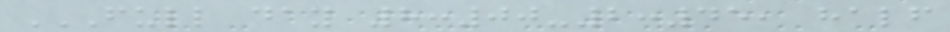FULL DAY 8:00-2:45, HALF
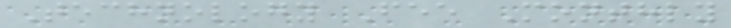Technology Fee Monthly
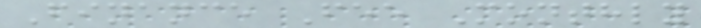Finance Fee Monthly
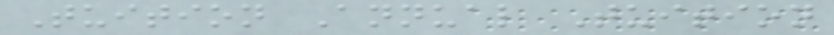Tuition Annual Tuition
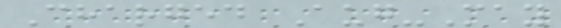Charged Aug-May
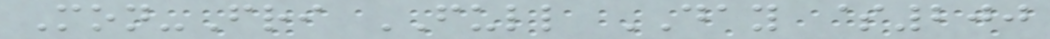Mon-Fri FULL DAY $200
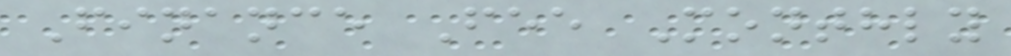Finance Fee Monthly
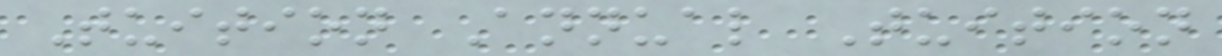Tuition Annual Tuition
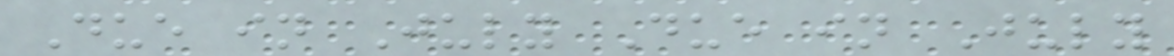Due in July Due in July
